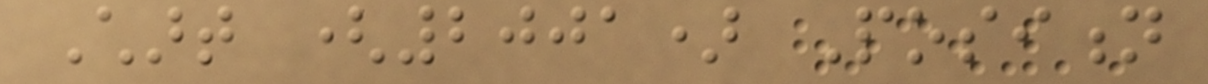Chart (2001) Position
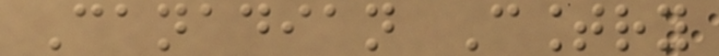Canadian Country
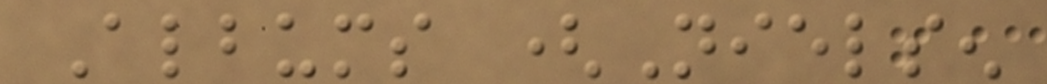Albums (Nielsen
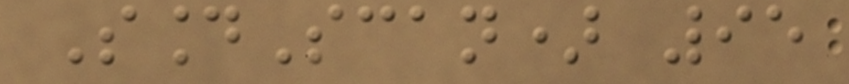SoundScan) 95
